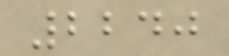2240
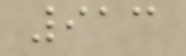913
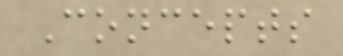Concepts
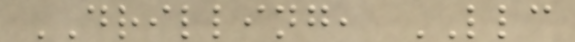DRILLING, LLC
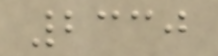2330
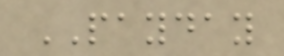PAYDAY
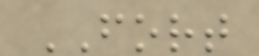FORT
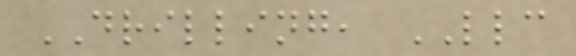DRILLING, LLC
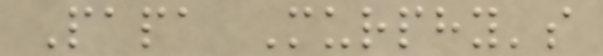Papa Murphy's
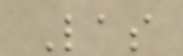Las
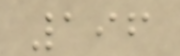196
